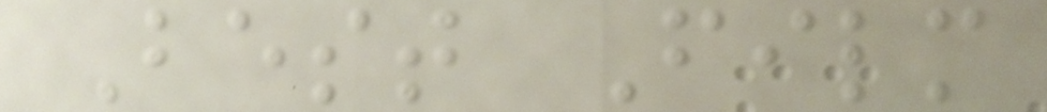Best Film
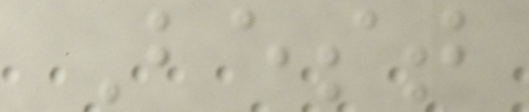Best
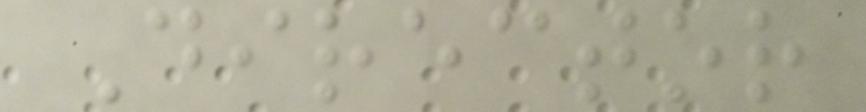Director
